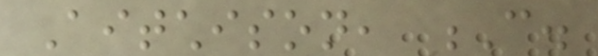Aitchison, C.
